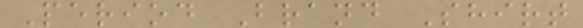Period Brand Shirt
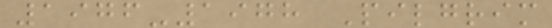1976-1978 Pilgrim
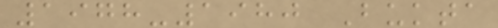1978-1980 Bukta
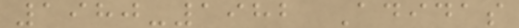1980-1982 Adidas
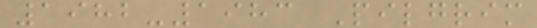1982-1983 Pilgrim
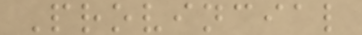Provincial
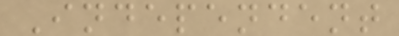Independent
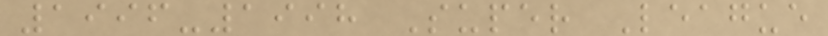1996-1998 Super League
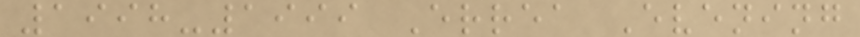1998-1999 Errea Evening
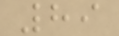89
